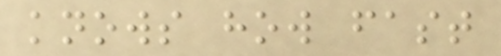knows how fast
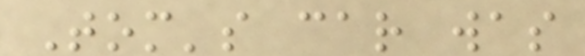Tom's car was
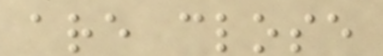are close
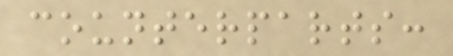counterparts:
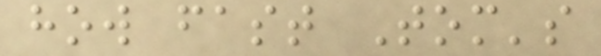how fast Tom's
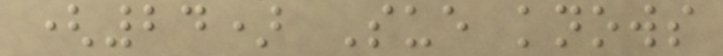(24) Sue knows
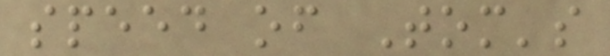speed of Tom's
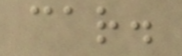car.
